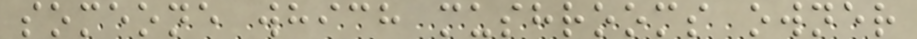someone which mushrooms owner
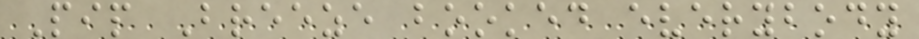Pip Breeze booked everybody
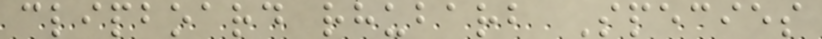clipboard rhubarb Species
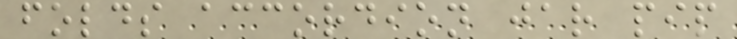folds accordion jar pip
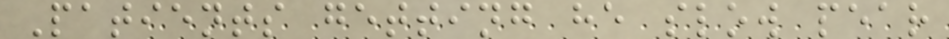Patients getting he slow pear
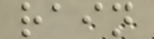rain
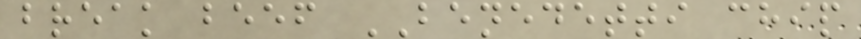break beef BENEDETTI chip
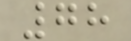78
